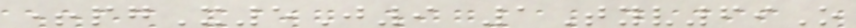+pgX5J9 1Tyv69O
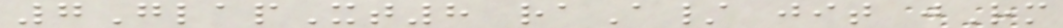7GlapXt8 raA/ jit jRm
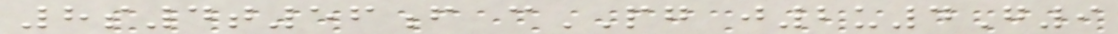8s4t56f cPG j2u4G9
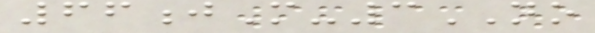66jM-3NO
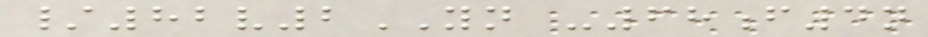/82v2YN -68f4n
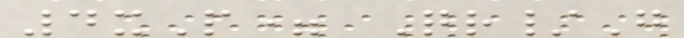4xP= Qr/G
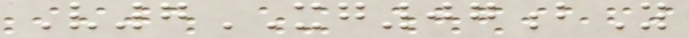V7XG07bY
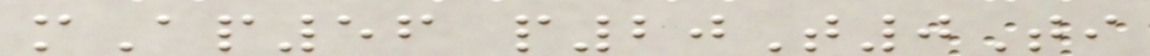mAp56 p20T0Ti
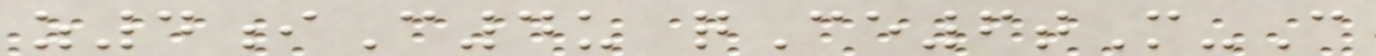z4iC4u qCe6tM-C
